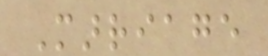Marriage
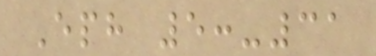Eph 5:-31
